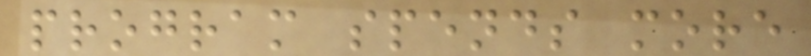program spends more
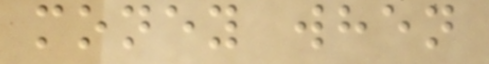money when
